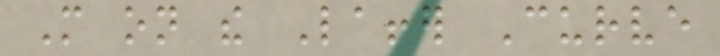More on the Laffer Curve
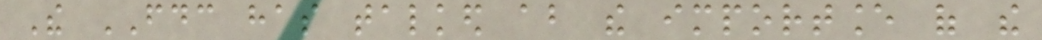The FDC has talked about the importance of the
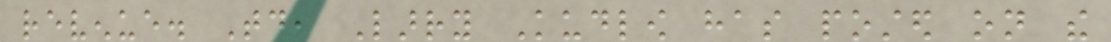revenue. Today, Larry Kudlow has posted on the
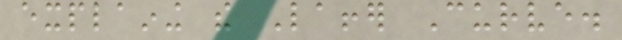explaining the Laffer Curve.
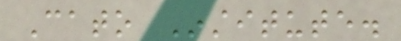Cato Institute.
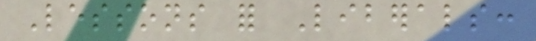Lessons for Liberals:
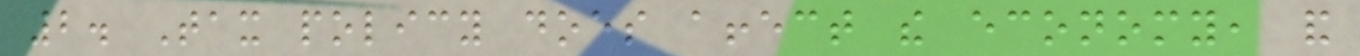2. Tax policy does affect the economy, and
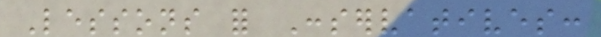Lessons for Conservatives:
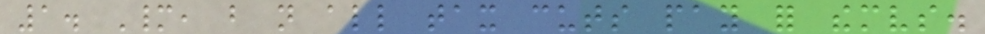1. Many, but not all tax cuts pay for themselves.
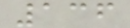136
